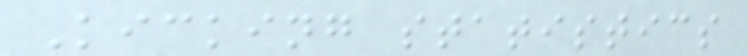Kicking statistics
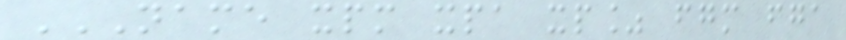NAME XPM XPA XP% FGM FGA
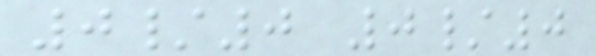0/0 0/0
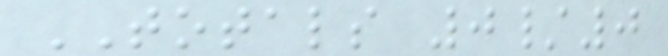TOTALS 0/0
